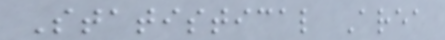Statistical Area
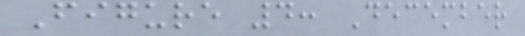Figure 4: December
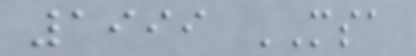1999 MSA
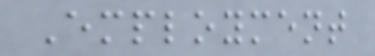Employment
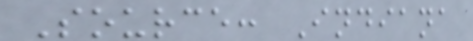Source: Indiana
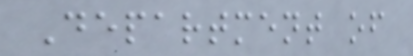Department of
